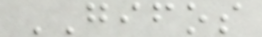GIFOS
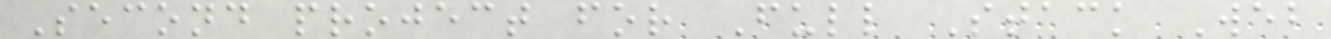Second project for Full Stack Web
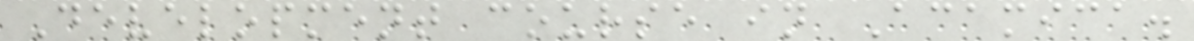Development course in Acamica.
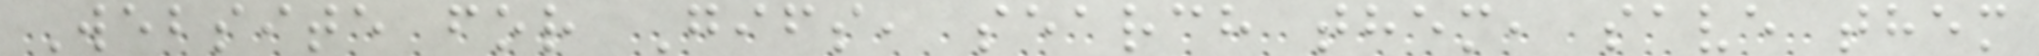Website for Gifs, search them, save them
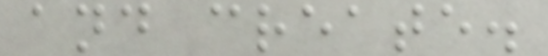and create.
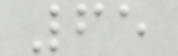65
